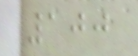100
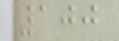100
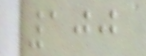100
